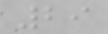29
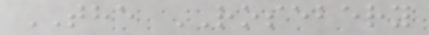THE ROSEBERY
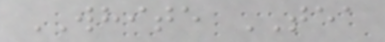WHITE TEA
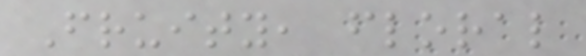Fruity, floral
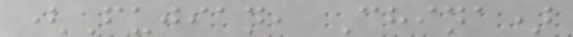(Fujian, China)
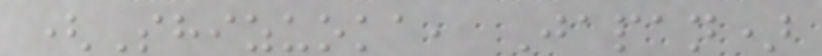(Shizuoka, Japan)
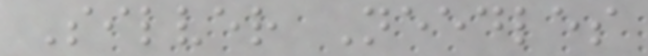Silver Needles
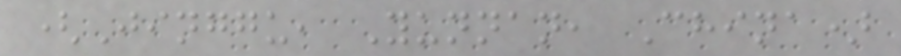(Jinggu, Yunnan, China)
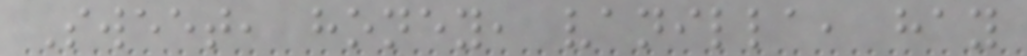Sweet, honey, vanilla, hay
